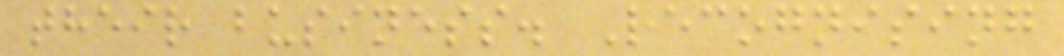their business. Recognising
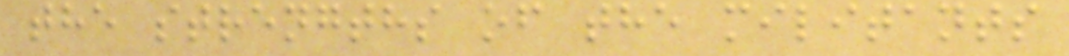the strengths of the militants
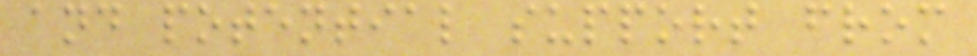and potential support from
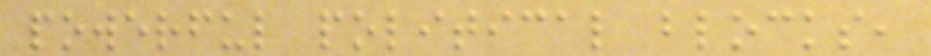powerful political blocks,
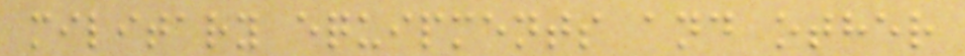military equipments and other
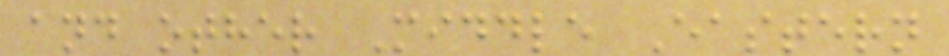and other Middle Eastern
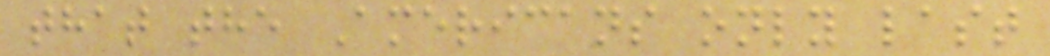that the Americans only last
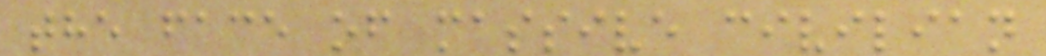the face of massive civilian
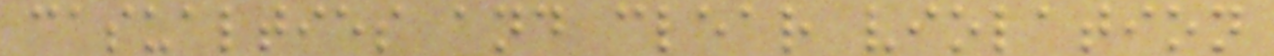casualties and clear violation
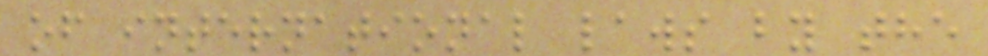of international laws by the
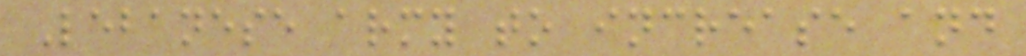Lebanese army to increase and
